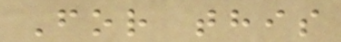For this
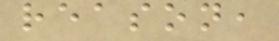reason,
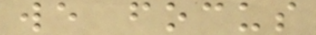we focus
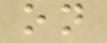on
